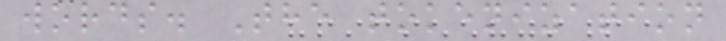words. The tokenization
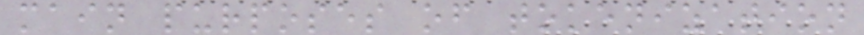main purposes of tokenization
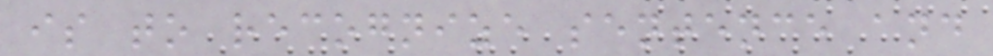is to recognize sentence and
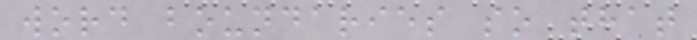word boundaries so that
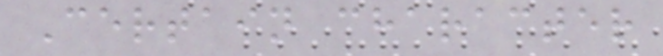Certain character
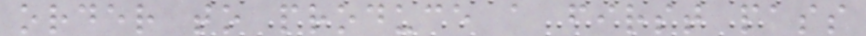order to produce a first pass
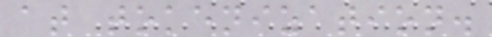at tokenization.
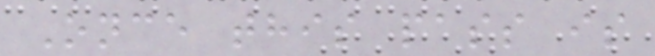Once this pass is
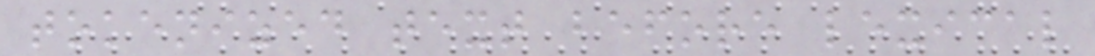tokenized text before lexical
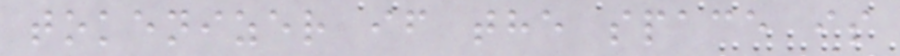tokenizer if the space is
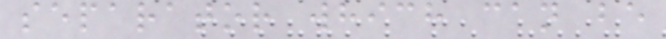separator which can be
